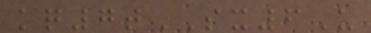kq7tSX6U
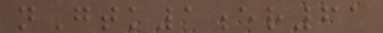nGtk1er61
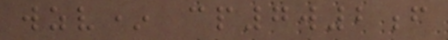wzv* cp7w2f
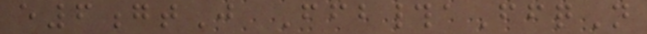e6gtJ Ffb#aFfqN
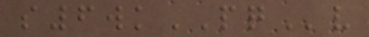s6wkPQv
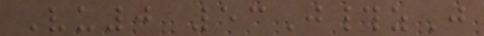Vu0 53J#zJ
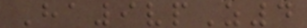Ha9vpZ4
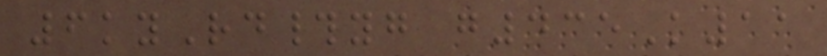6kyRd#yg g435K11
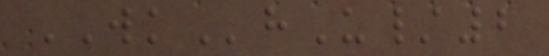WKhU/2
